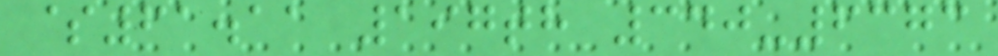$61.11 197th 340-6373
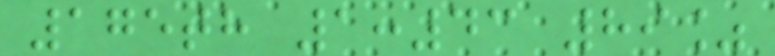175th 1:43 89%
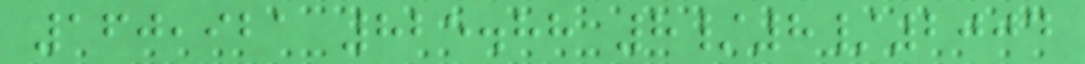160,921 825.88 8/8/2004
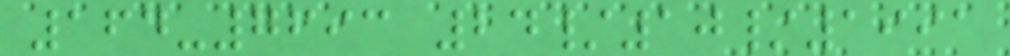164-7693 24/10/1991
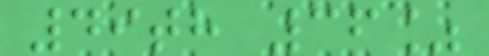49th 36%
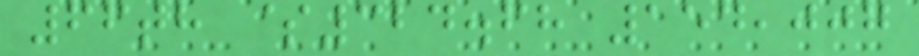66th $324.68 154,007
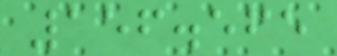156.565
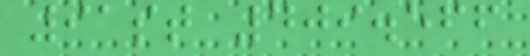91st 409.566
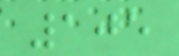105
